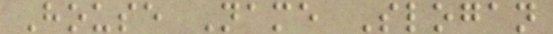House Name Slogan
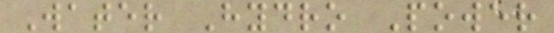Water Hydro Power
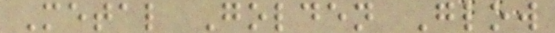Metal Golden Glow
